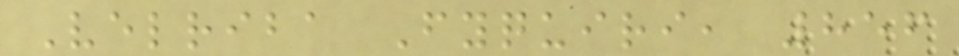Velriba Fyquiri, 856
